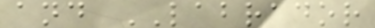and LABRADOR
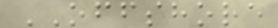OFFSHORE
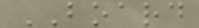BOARD
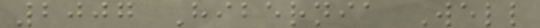2007 Hibernia Well
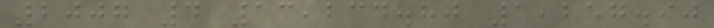2007 4 13,234.80 1,257.90
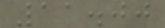11.00
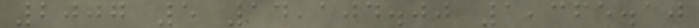2007 5 14,104.00 1,365.10
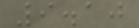9.10
